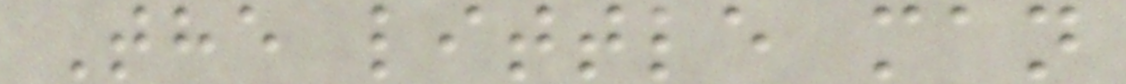The little man
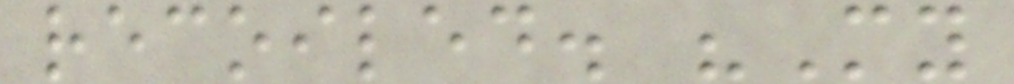recoiled. "My
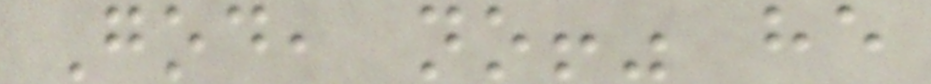God, no!" he
